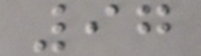97
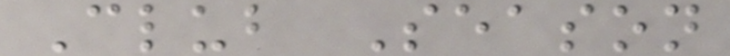Club Season
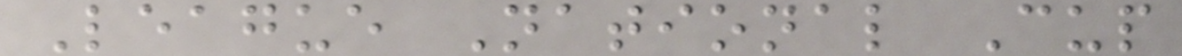League National Cup
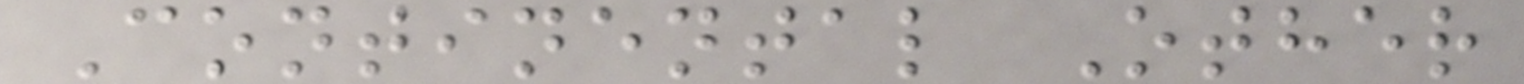Continental Other
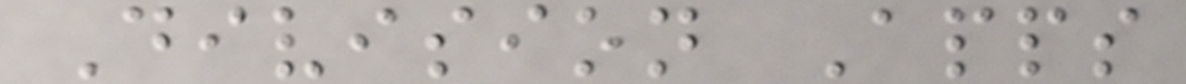Division Apps
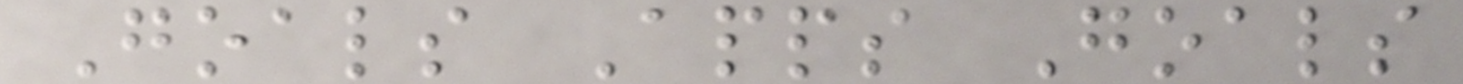Goals Apps Goals
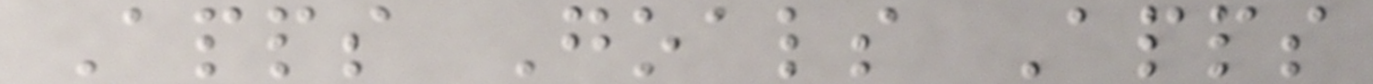Apps Goals Apps
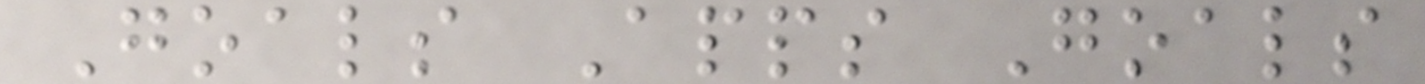Goals Apps Goals
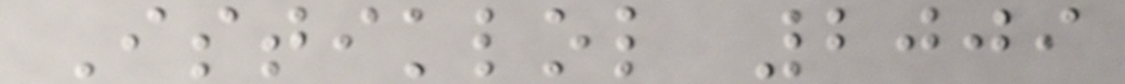Istiklol 2009
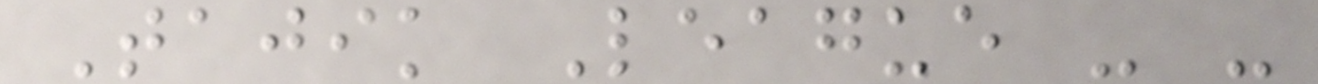Tajik League - -
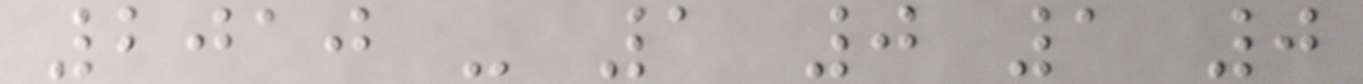2010 - 1 0 1 0
